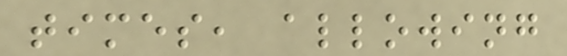times, allowing
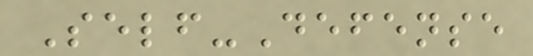Self-Defense
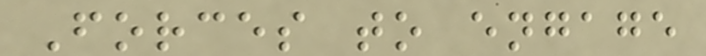Forces to engage
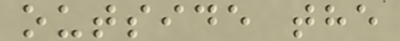outside the
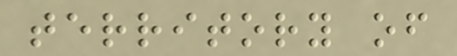territory of
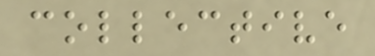collective
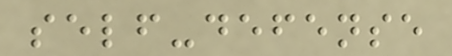self-defense
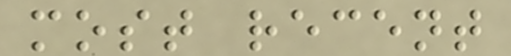most recent
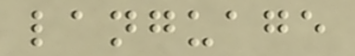language
